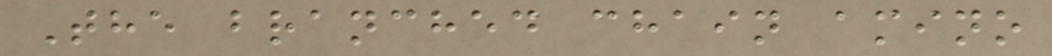The branched chain amino
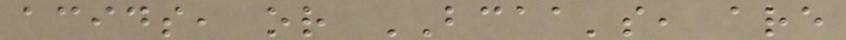acids, or BCAA's, are
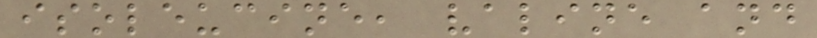isoleucine, valine and
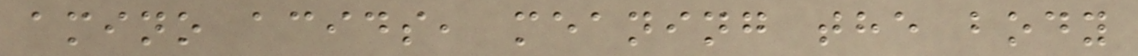amino acids, meaning the body
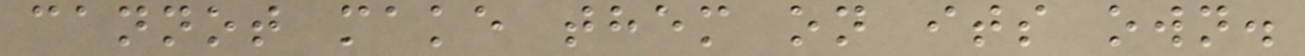cannot make them on its own.
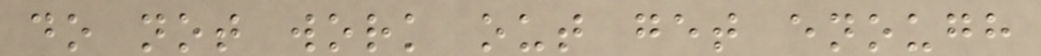do not work out get enough
